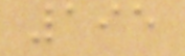195
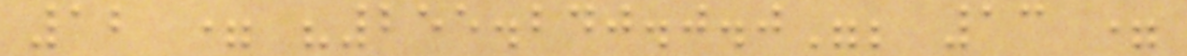12 = "255.240.0.0"; 13 =
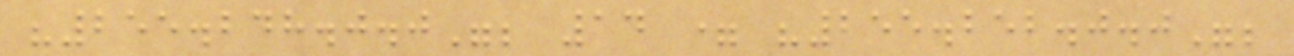"255.248.0.0"; 14 = "255.252.0.0";
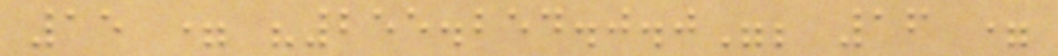15 = "255.254.0.0"; 16 =
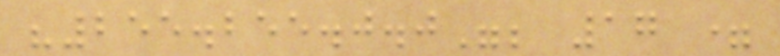"255.255.0.0"; 17 =
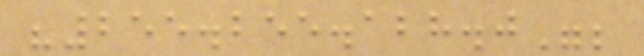"255.255.128.0";
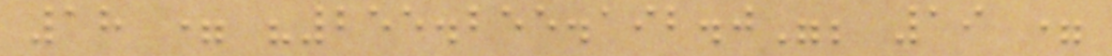18 = "255.255.192.0"; 19 =
